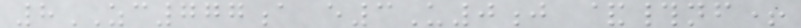8ZC777a e3U0j &#nf+
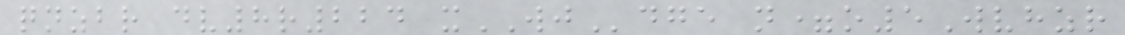qnzbr dv8r224 xWJdge n=o5Wvhzr
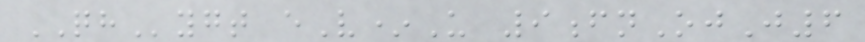QHygt eV*U 9fnOjJ6
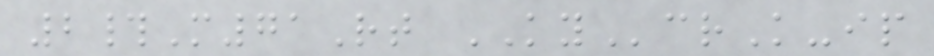2#M71Rt KYcrK-ip
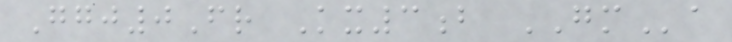Ggj0Fr Kx3b GMa
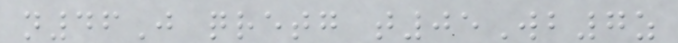n46J qretg t05Wb7z
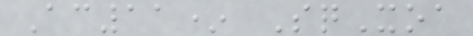Ac11* SqXoa
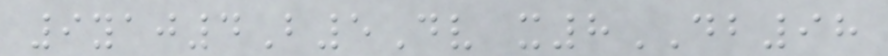9yaj4B5Dv x8DB98
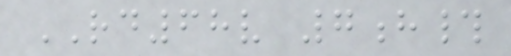RD68v 7h#
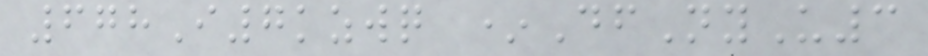678I7kzwq *DfNyU3
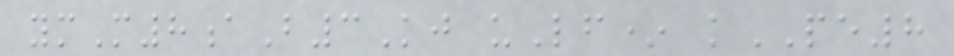ymM8aB3Kj uLf* kPE8
